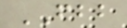FBB
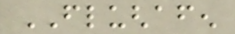FLUGHAFEN
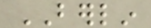BERLIN
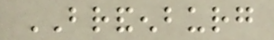BRANDENBURG
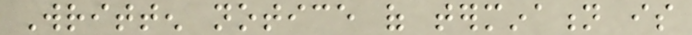Written notice of termination is
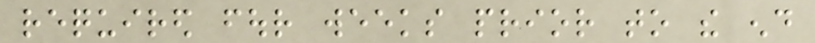required four weeks prior to the end
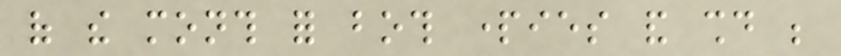of the month for both parties and should be
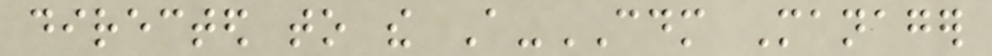directed to the A-CDM Manager
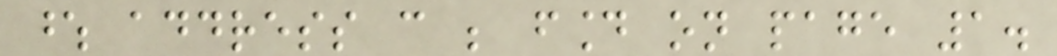whose address can be found on page 1.
